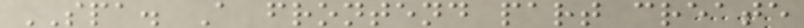SPA. A frontend part create
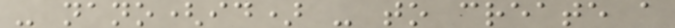- nano(id) - to create a
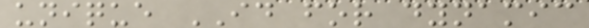unique ID for dynamic
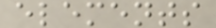elements
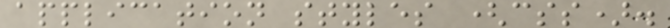application styles (css).
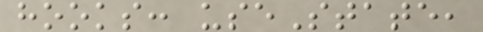hooks: useState,
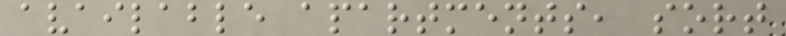available apartments, sort
